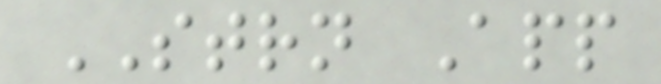STRN App
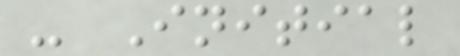- Initial
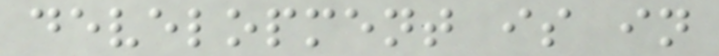development is in
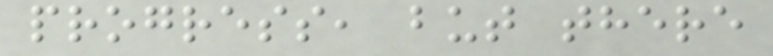progress, but there
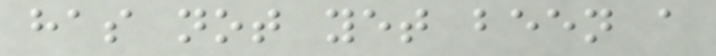has not yet been a
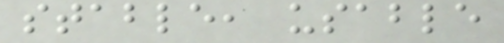stable, usable
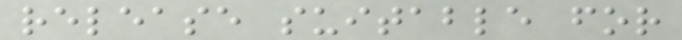release suitable for
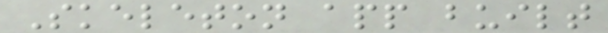Skeleton app built
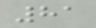81
